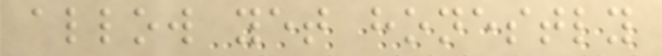allow yet honestly
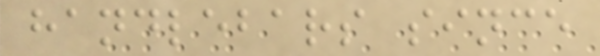handlebars since
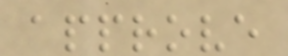approve
